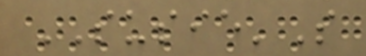SUSIE'S
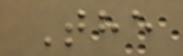The
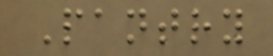Pantry
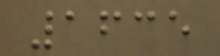1635
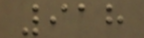918
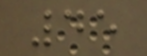45
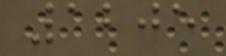1205
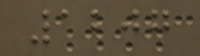1207
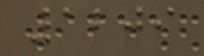1209
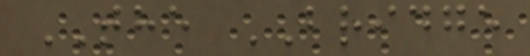THE BRIDGE
